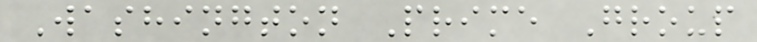Washington Prime Group
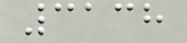3138
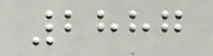2887
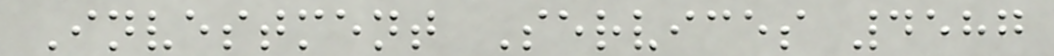Investment Services 4587
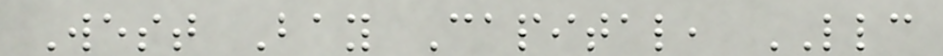West Bay Capital, LLC
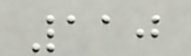110
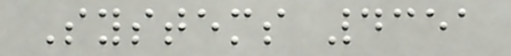Systems 4351
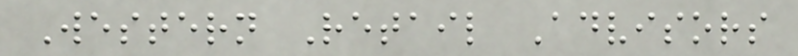Western Retail Advisors
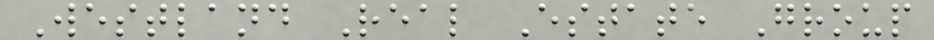Westland Real Estate Group
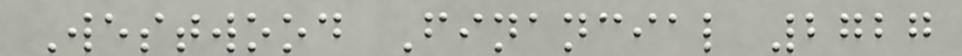Westwood Financial 2727
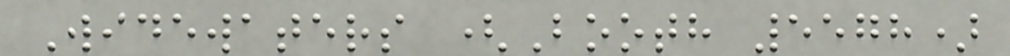Widewaters (Booth 5578)
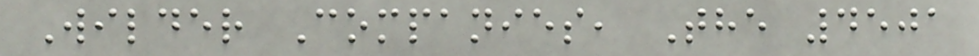Wilder Companies, The 4501
